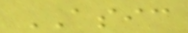ASIC
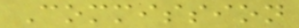Commission
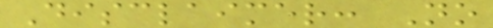Disclaimer: No
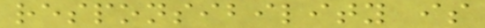responsibility is
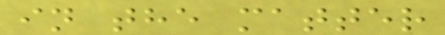in the matter
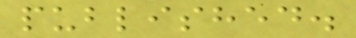published.
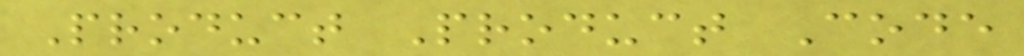Product Product Code
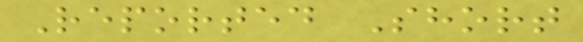Reported Short
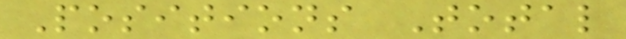Positions Total
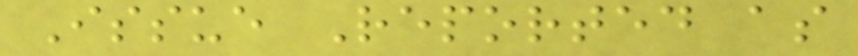Issue Reported as
